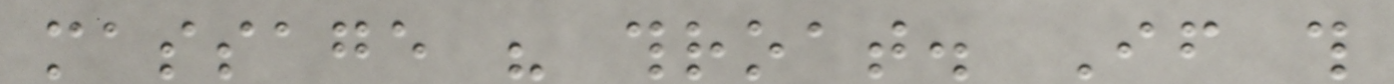massage his throat. If this
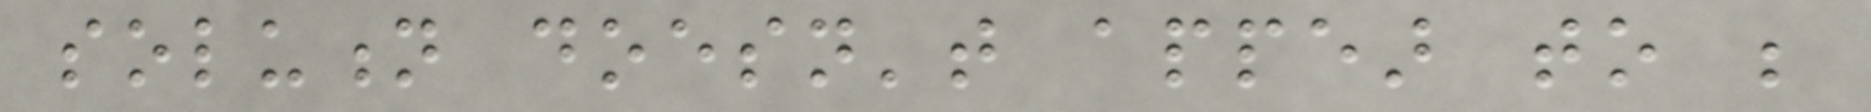solution doesn't appear to be
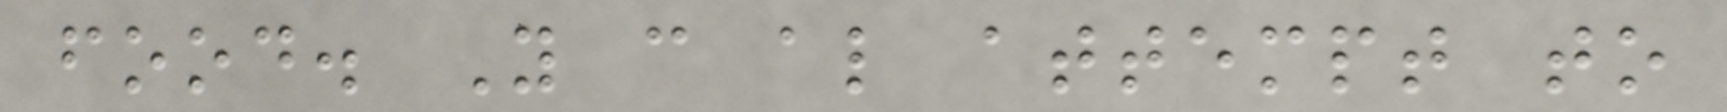food. You can also attempt to
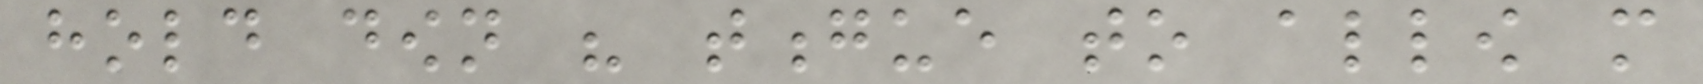hold down his tongue to allow more
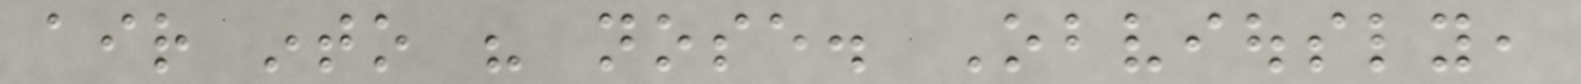air into his nose. Obviously,
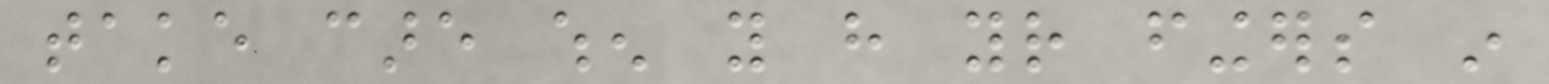take care when you have your fingers in
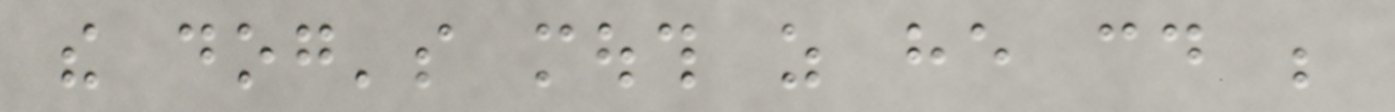the dog's mouth as he could be
